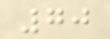70
